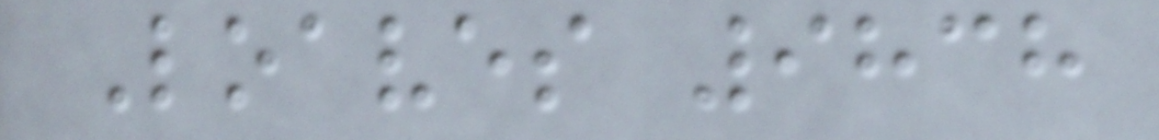Loaves 9838
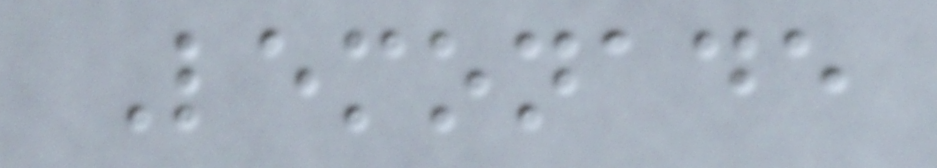Lemonade
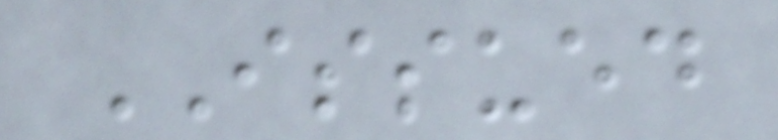ISSUED
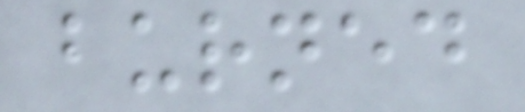burned
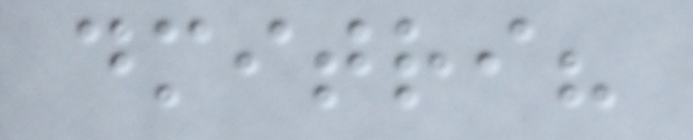dmitri?
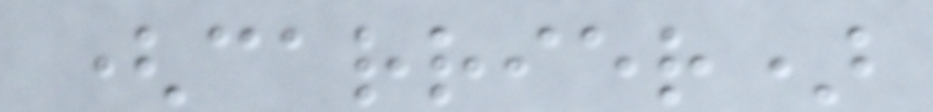(carrier)
